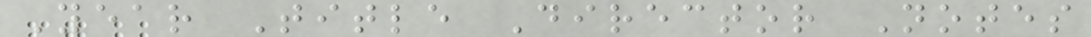Year Title Director Notes
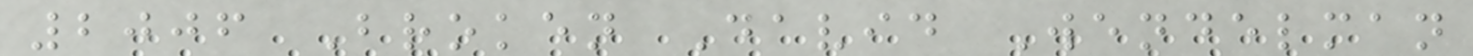2006 Broken David Wendelman
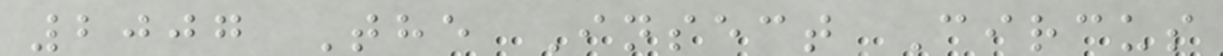2007 The Insect Circus
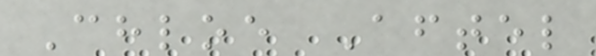Chloe Aftel
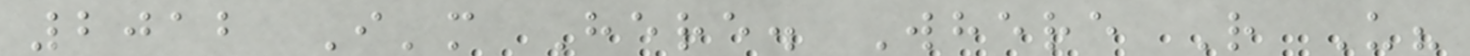2012 I'm Here. Where R U?
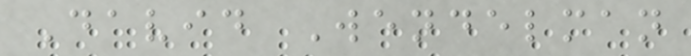David Wendelman
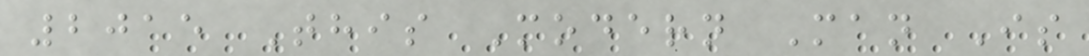2015 This Modern Man Is
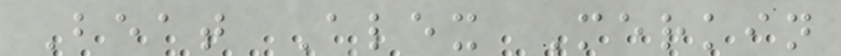Beat Alex Merkin
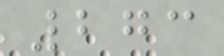273
